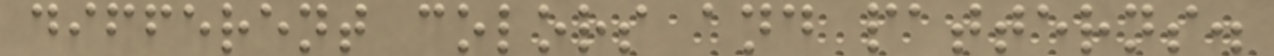different colors and patterns.
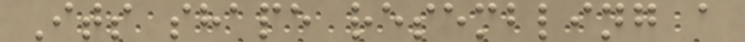Its shape resembling a
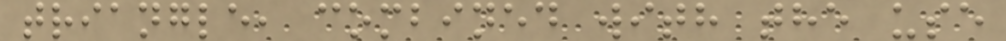triangle, combined with the use
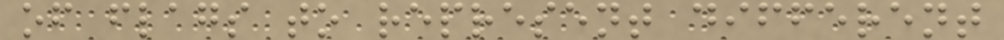of flags to represent different
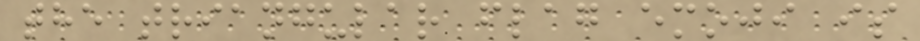the triangular flag emoji is
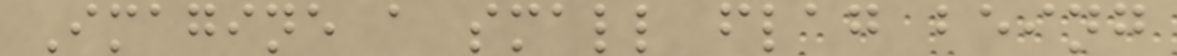Imagine a small flag being
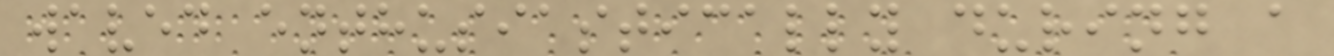waved enthusiastically during a
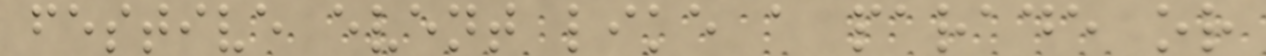festive event like a parade or
